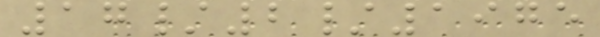17/2/1975
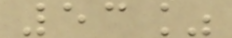53%
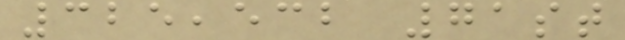325,532 71st
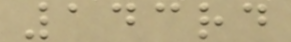143rd
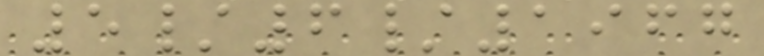5/6/1967
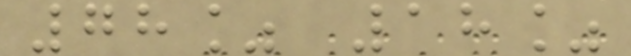78% 18%
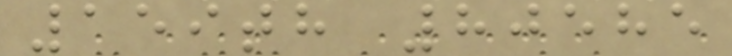159th 80585
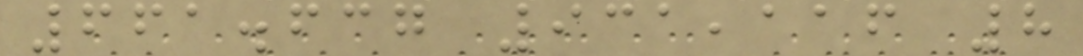661.637 931,116 8
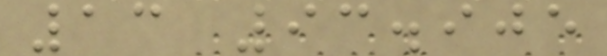13 93.905
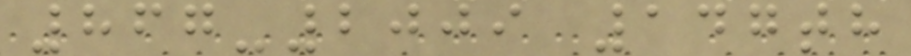867-2009 147th
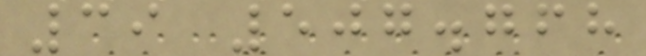39 507.768
